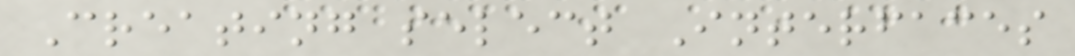Creating select Interfaces
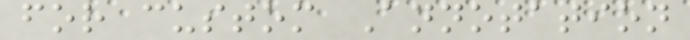for custom Annotation
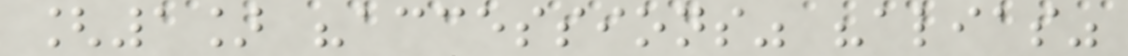[1] "accessions" "alias"
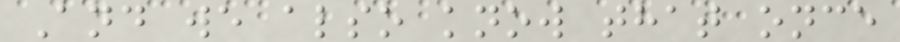And we also know that once
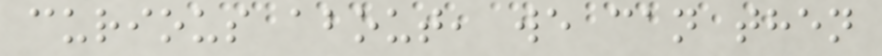curious about, we can then
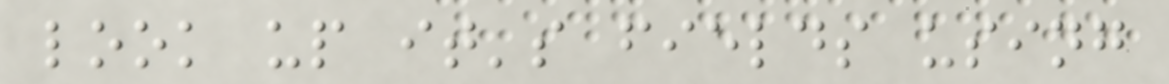look up it's fields using
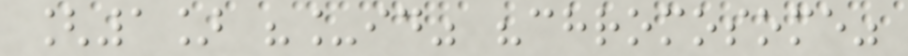[1] "_id" "chromosome"
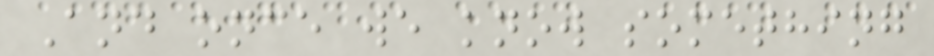And once we know something
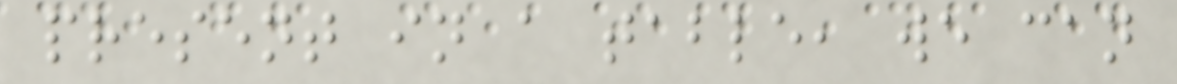present in a table, we can
